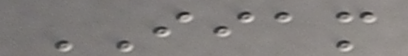IIAM
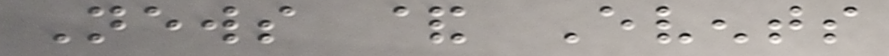News & Events
